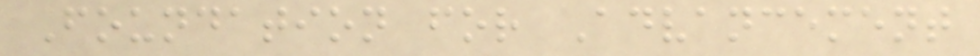Foundation for Advancement
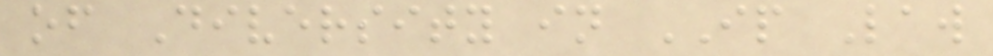of Diversity in IP Law
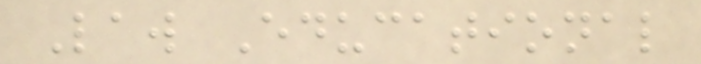Law Educational
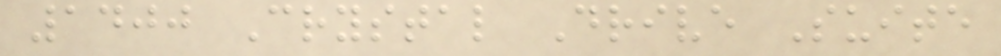1400 Crystal Drive Suite
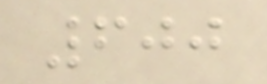600
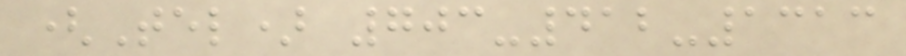(Tel) 703-412-1313
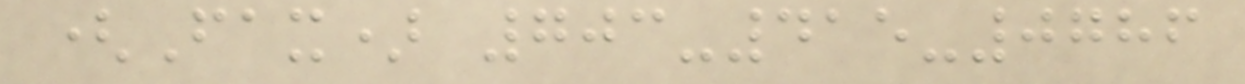(Fax) 703-415-0786
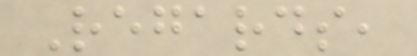Regards,
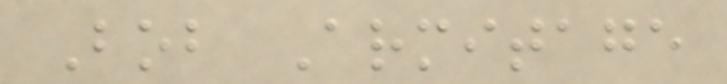Bob Armitage
